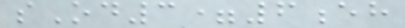sOd3=6eh
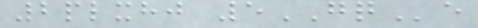2plxhj 5GQe
